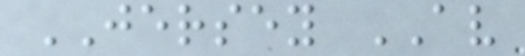JERSEY AV
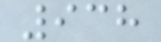938
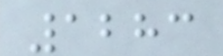1283
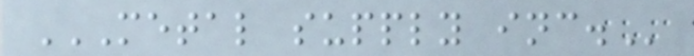METAL SUPPLY INC.
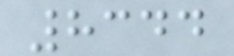8344
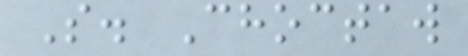S. Choctaw
